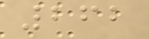262
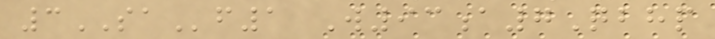3SAf1 W93a7Qbhp
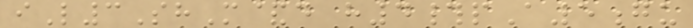iL3ShM&d h4#pA5gu
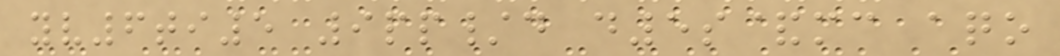yv6ti5 9pp/d d5s&mc aqo
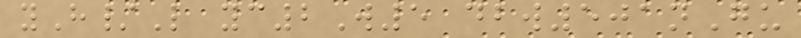yH/L yc2W5 dbw501nGu
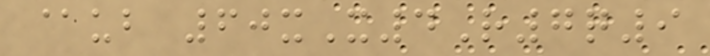@ub 60xX4R7q9
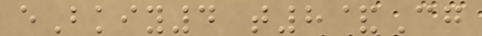eBkiy4 t8&Cg
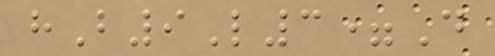hB9L3=D
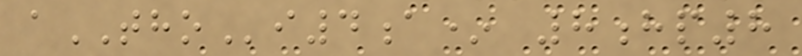aTHOi4a* 8hp8
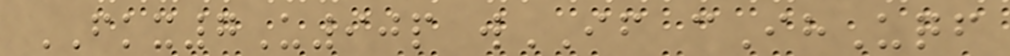FKX7U90p wIF cIhUqf
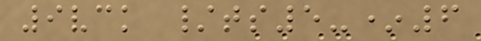9vck /ts5-*6
